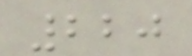220
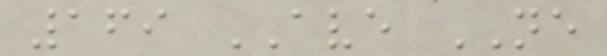169 AVE NE
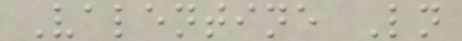Valentine Ln
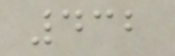432
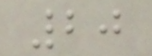20
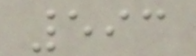593
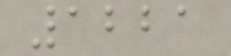1221
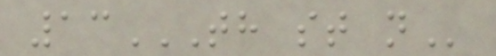13TH ST N
